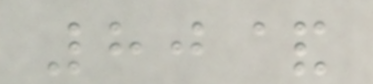80&
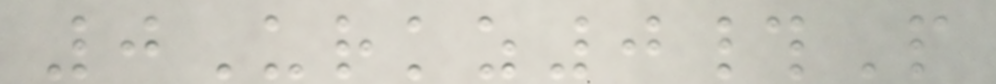0Urkz0#P
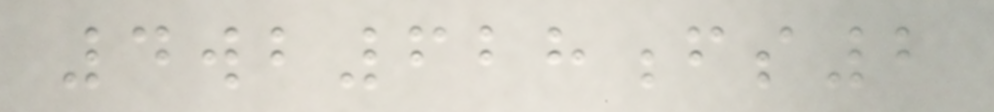4wb628fs2
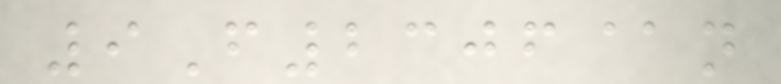9F2306@n
